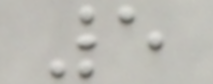5
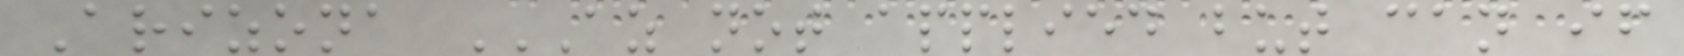Arizona AZ NOT APPLIED BUT CAN IF
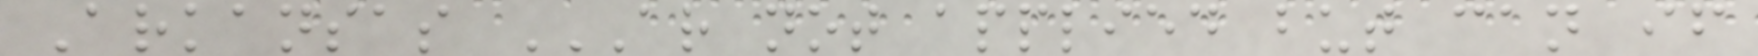Arkansas AR NOT APPLIED BUT CAN IF
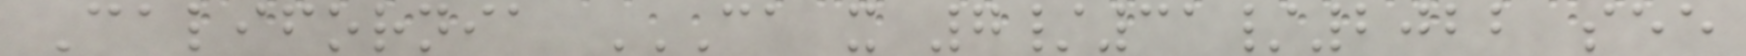California CA X 7/31/2022 SEE
